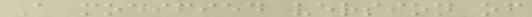A modified version of
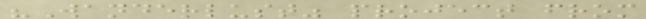"Wanderlust" project from
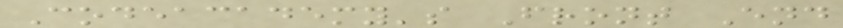Codeacademy's Front End
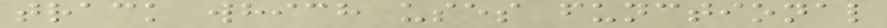track which uses functional
